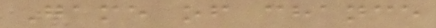Game of chance
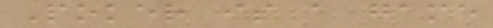Poker is a game
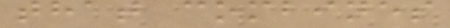that combines
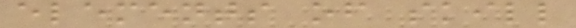elements of skill
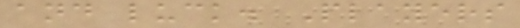and luck. Players
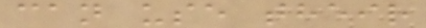can use their
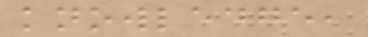knowledge,
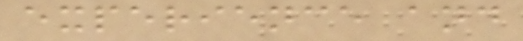experience and
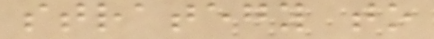strategy to
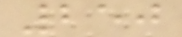250
